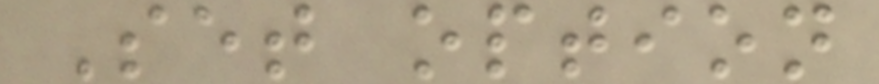Set option
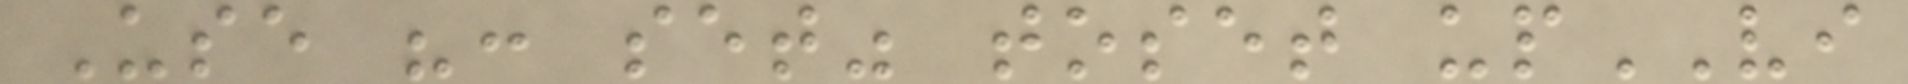Use ": set" toset upVI
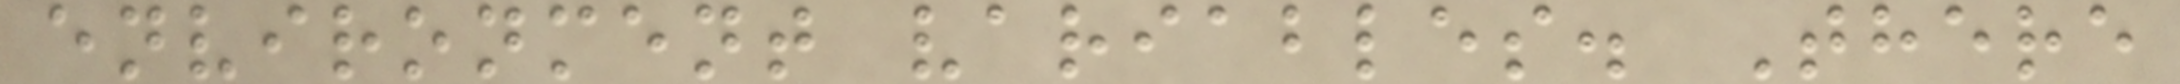environment variables. There
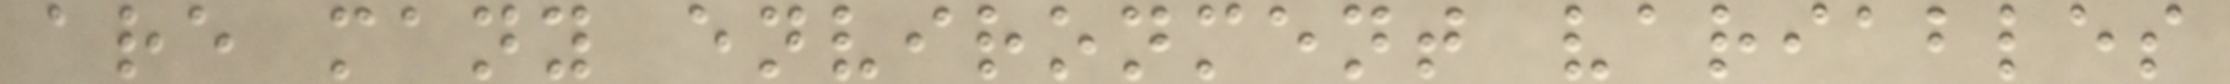are many environment variables
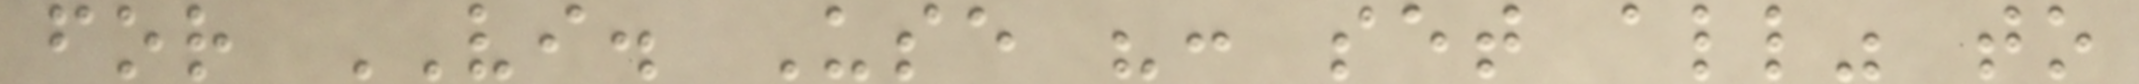for VI. Use ": set all" to
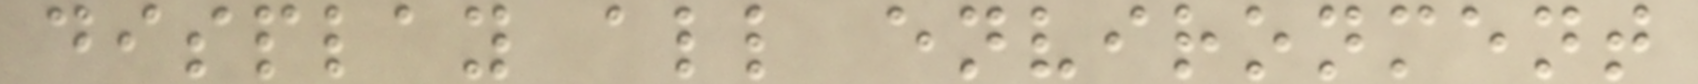display all environment
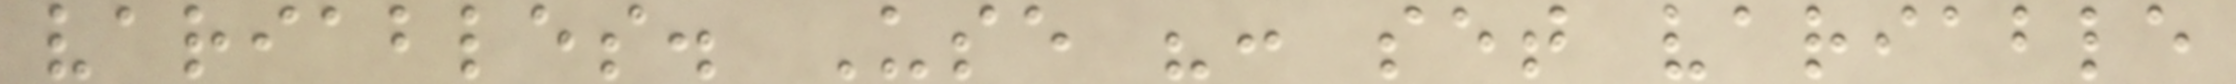variables. Use ": set variable
